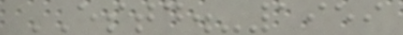ESTD.-1959
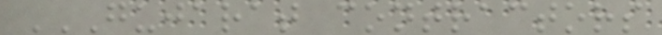GUJARAT CONTRACTORS
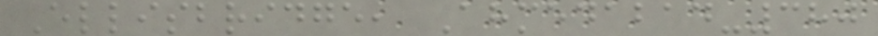Ellisbridge, Ahmedabad-380
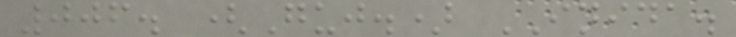006. (Guj.) INIDA.
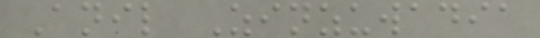Anil Zinzuwadia
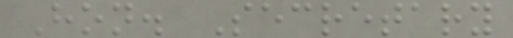Hon. Secretary
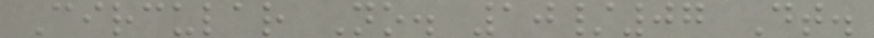Circular No. 10/07 Dt.
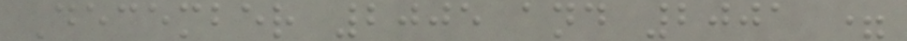December 2005 and 2001 =
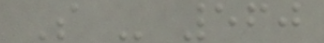S - 560
